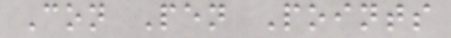Con Pen Points
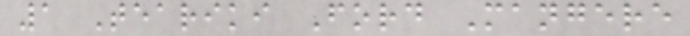1 Teariki Ford Mangere
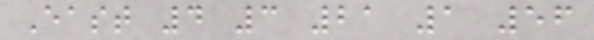East 4 3 21 1 56
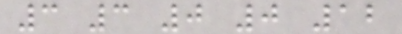3 3 0 0 12
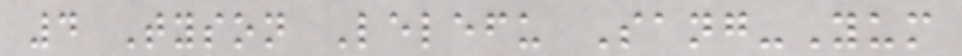4 Tyson Lelefu Sang-Yum
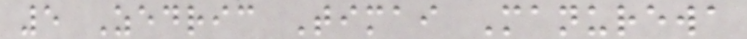5 Zedric Timai Manurewa
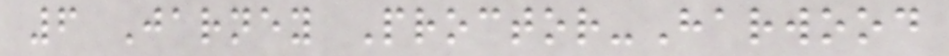6 Jarney Proctor-Harwood
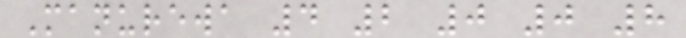Manurewa 4 2 0 0 8
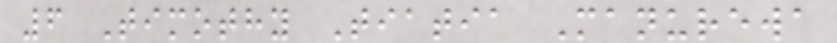6 Timothy Tiatia Manurewa
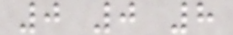0 0 8
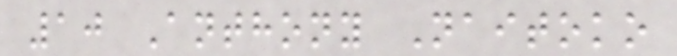10 Anthony Naitoko
